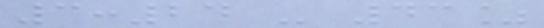3:24 - 43%
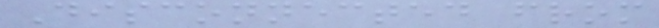Disconnected from
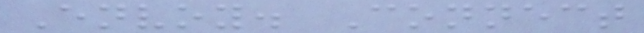Envoy. Connect
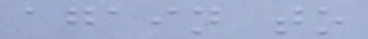again to
